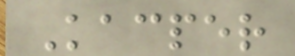Kacper
